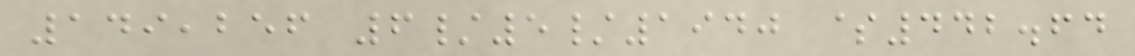149,256 6/5/1940 $442.64
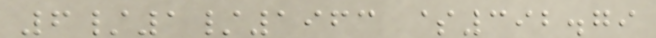6/1/1963 $392.79
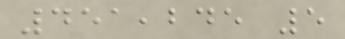451,245 5
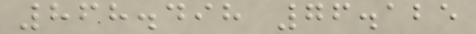868.498 76.125
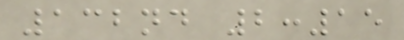132nd 2:15
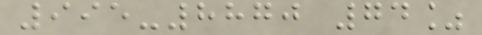995-8870 74%
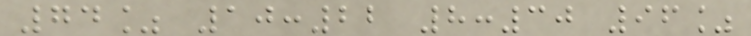74% 10:22 8:30 96%
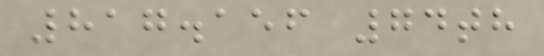817.156 74th
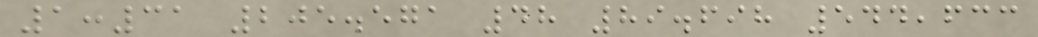1:31 205.571 48 89.698 544,633
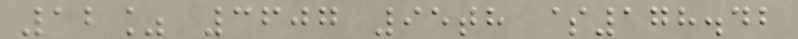12% 3607 95th $178.42
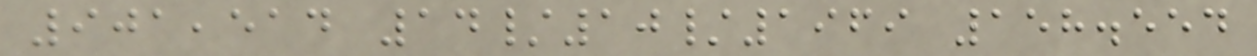901,514 14/10/1969 158.554
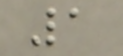1
